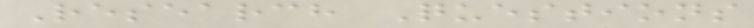Research Questions
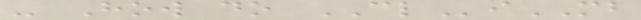- How do CLiMB
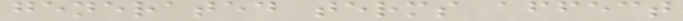generated terms affect
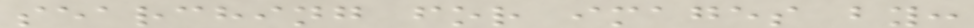searching for images by:
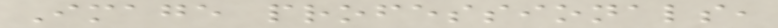Image professionals,
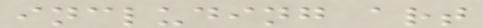including art
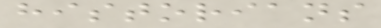historians
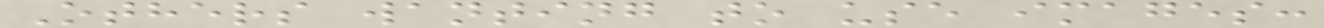Others wanting to use images:
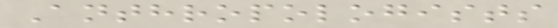Anthropologists
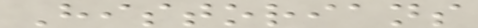Historians
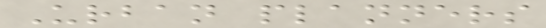Urban planners
